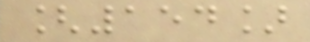[154]
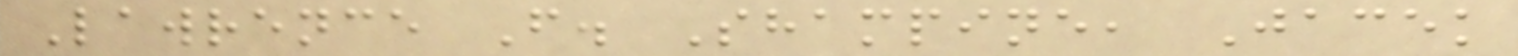Lawrence F. Shampine, Jacek
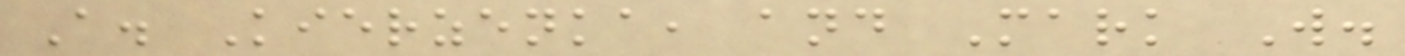A. Kierzenka, and Mark W.
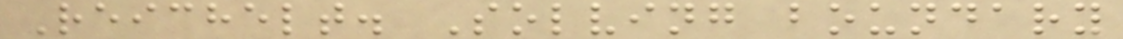Reichelt. Solving boundary
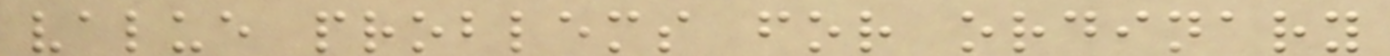value problems for ordinary
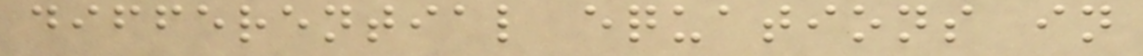differential equations in
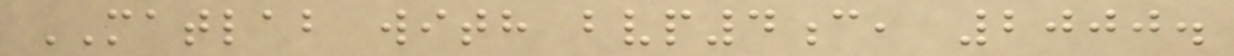MATLAB with bvp4c, 2000.
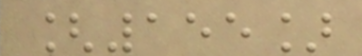[155]
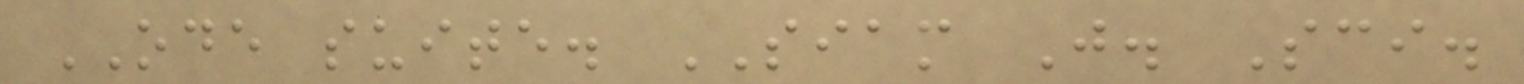ODE suite. SIAM J. Sci.
